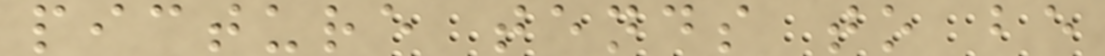picture tends to be
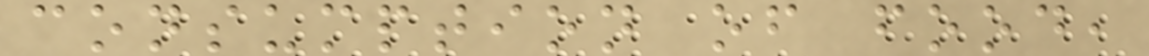consumption of food,
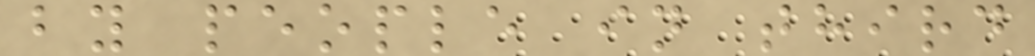by people in third
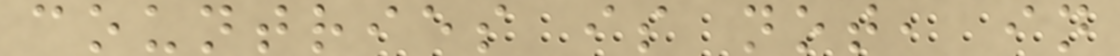countries is not, in
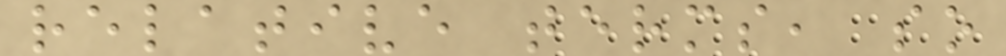relative terms, so
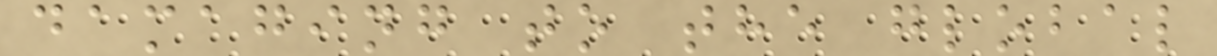damaging to the global
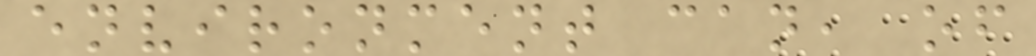environment can, of
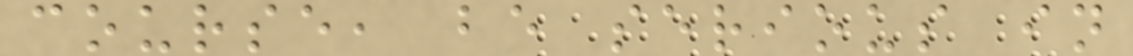course, be serious in
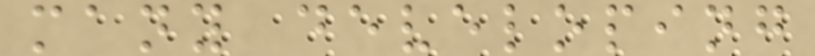many developing
